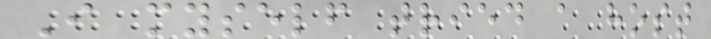I myself tried a host
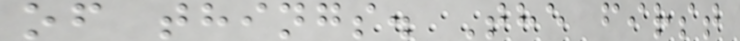of things. The first
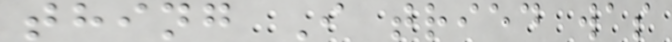thing I tried was
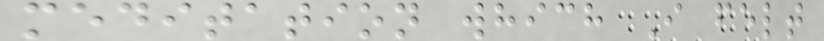meditation which I felt
